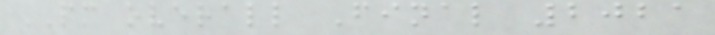PM overall Final 2021
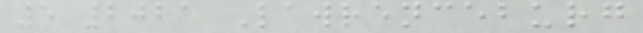5 2021 Lawrenceburg
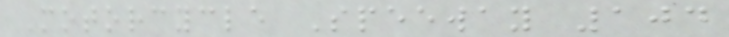Motorcycle Speeway 104
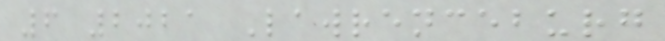6 2021 Lawrenceburg
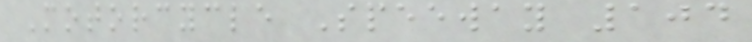Motorcycle Speeway 104
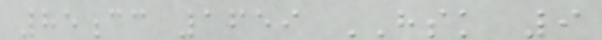85cc 1659 HSK 9
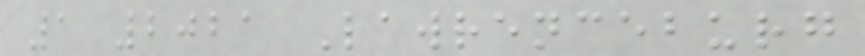1 2021 Lawrenceburg
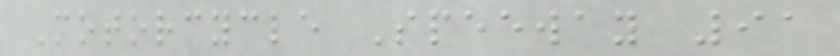Motorcycle Speeway 91
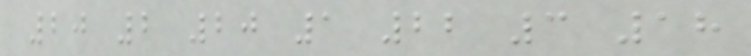20 2 20 1 22 3 18
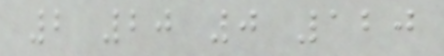2 20 0 120
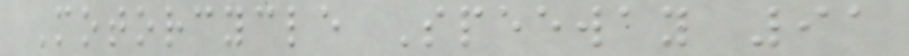Motorcycle Speeway 91
